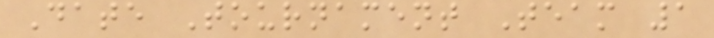Date Tournament Team 1
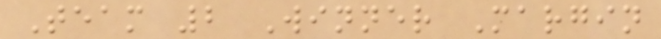Team 2 Winner Margin
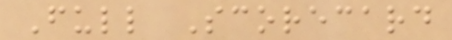Full Scorecard
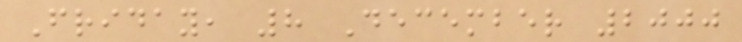Friday, 8 December 2000
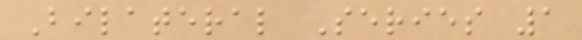Bilateral Series 1
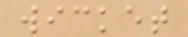wicket
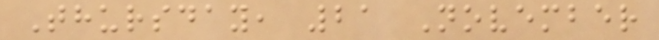Thursday, 21 November
